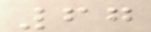67
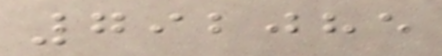792085
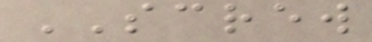SCREW
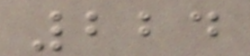224
